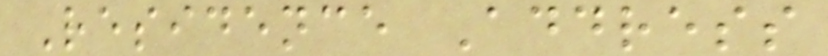Residence Address
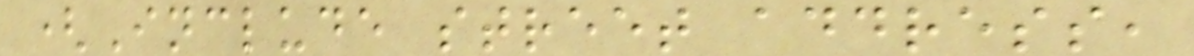(Include street address,
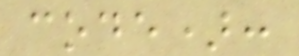code):
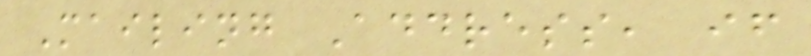Mailing Address, if
